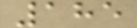185
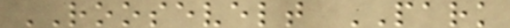ROOSEVELT PARK
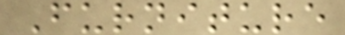Furniture
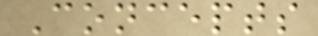Concepts
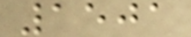1501
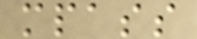mpass
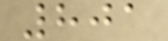801
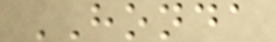HONDA
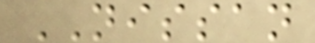NISSAN
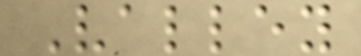Valley
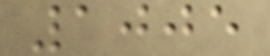1005
